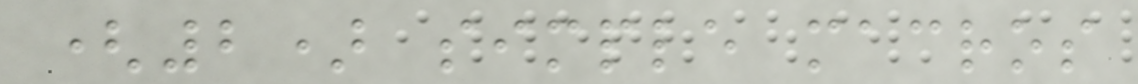(2) simple macros
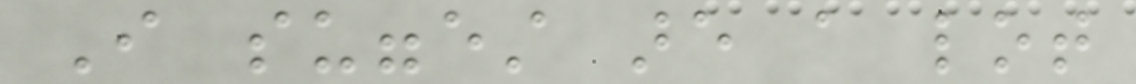I suggest are a lot
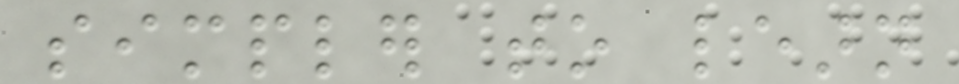simpler to learn
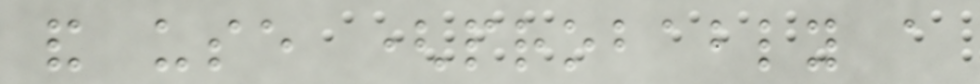and use (probably a
